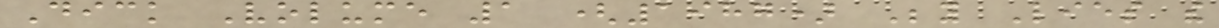Dick Volume 1 (1987) Beyond Lies the
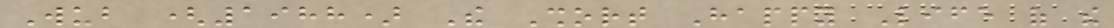Wub (1988) The Short Happy Life of the
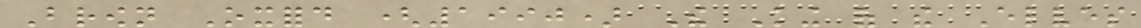Brown Oxford (1990) The King of the Elves
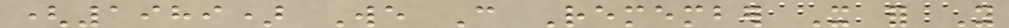(1989) We Can Remember It for You
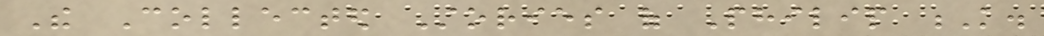The Collected Stories of Philip K.
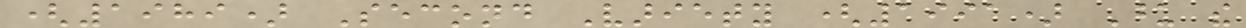(1989) Second Variety (1991) Upon the
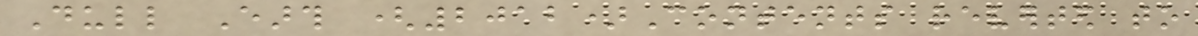Dull Earth (2012)Contents reverted to
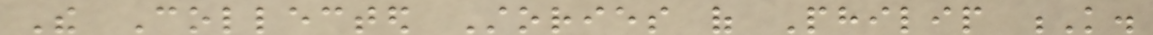The Collected Stories of Philip K.
